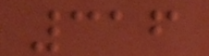316
